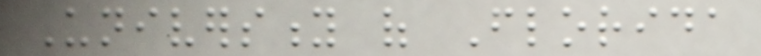University of Florida
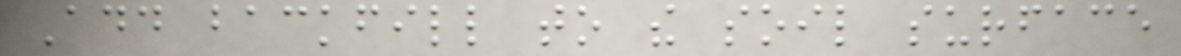Add backfill to the soil surface
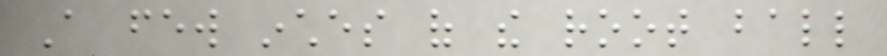A few inches of the root ball
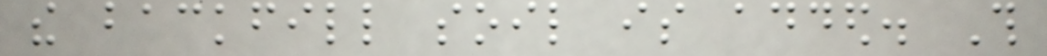the backfill soil is added. This
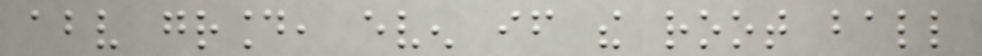above ground, even if the root ball
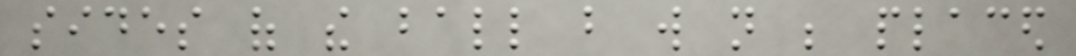sides of the ball but will not be placed
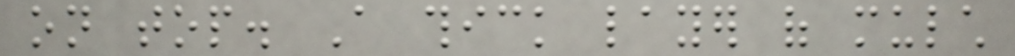on top. A thick layer of mulch
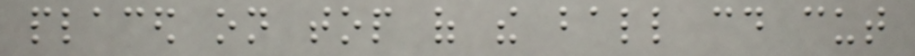placed on top of the ball could cut
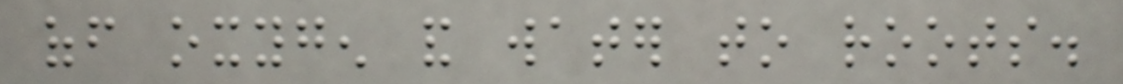off oxygen and water to roots.
